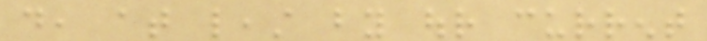do, at least by our current
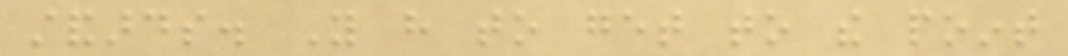standards. You have to get to the point
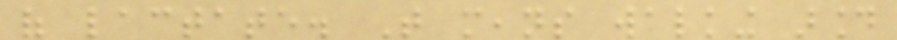of lactate. That means walking around
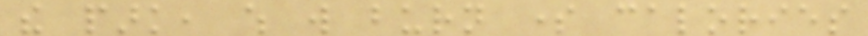the park, which will burn some calories
